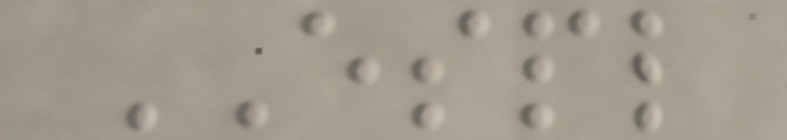ESPL
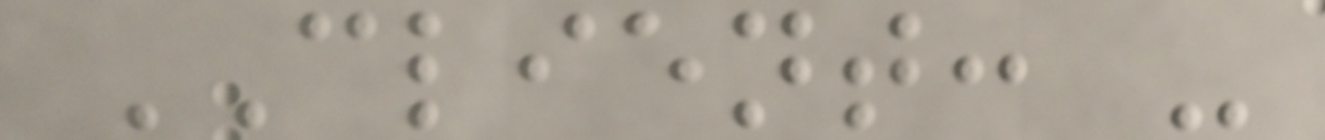CLIENT: -
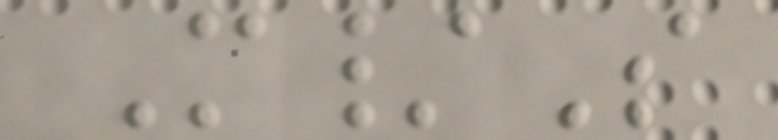M/S
